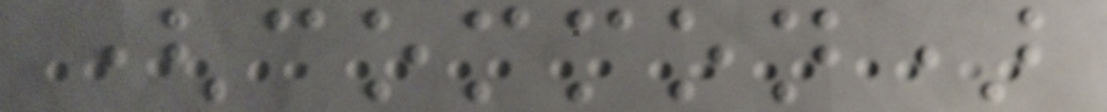(common)
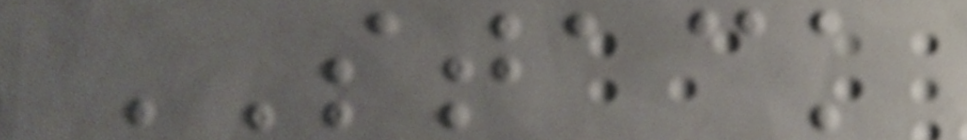STACK
